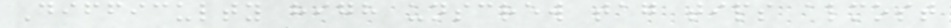Difficulty high unscrew tag tips almost
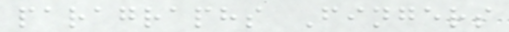paragraphs Fingers
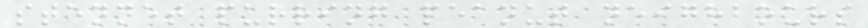stennet purring peanut neighbours
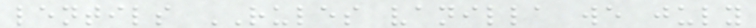lentils RULES vanilla we july
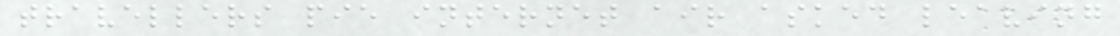travellers pie internet air asked leaving
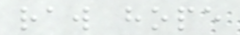raw hope
